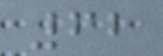62
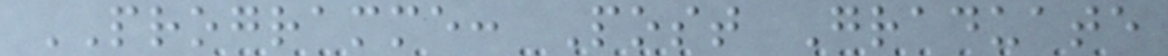PROGRAMME: Post Graduate
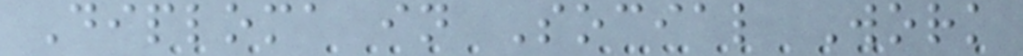Diploma in Social Work
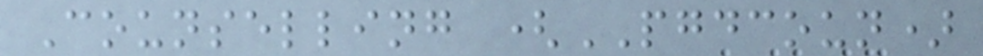Counselling (PGDCOUN)
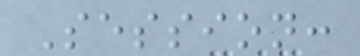Session:
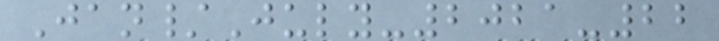Jan/July-2021-22
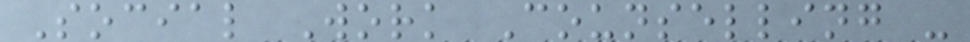Social Work Counselling -
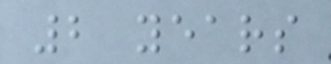2 years
